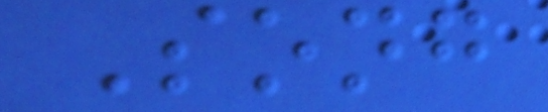Song
